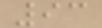93
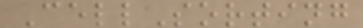CellSorting
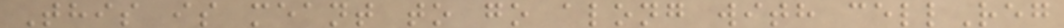This is meant to go along with cellReg
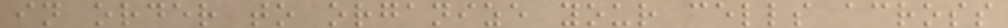in order to organize your cells across
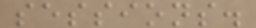sessions.
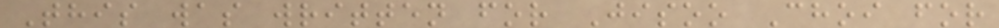This was written for Jisoo Choi for
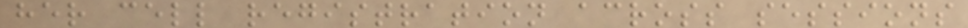her cell registration across sessions
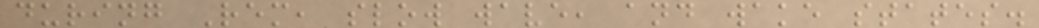during Rem, slow wave, and wake states.
